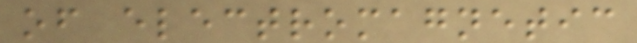of electromagnetic
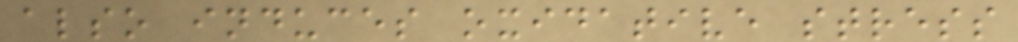also induces oxidative stress
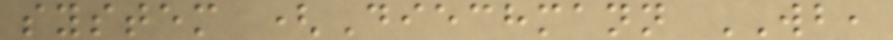system (Diechmann WB,
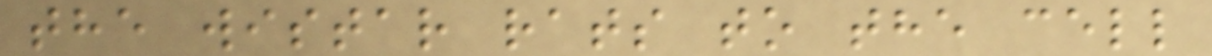the wistar rats to the cell
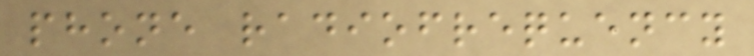phone radiofrequency
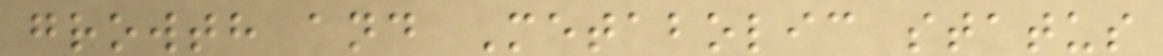growth and Metabolic status
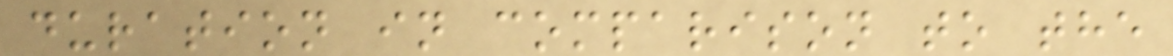duration in comparison to the
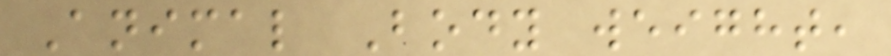Animal Body weight,
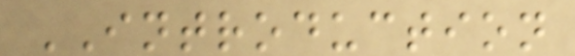INTRODUCTION
